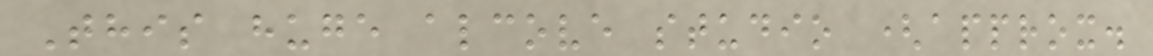This huge alcove studio (approx.
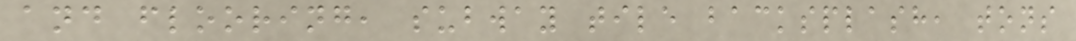and flooring, subway tile backsplash, tons
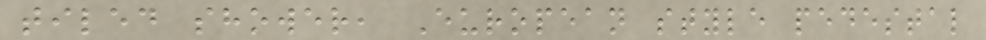tiled shower, European style pedestal
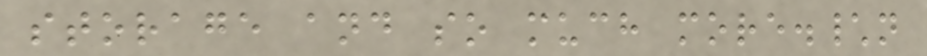storage and so much more.\n
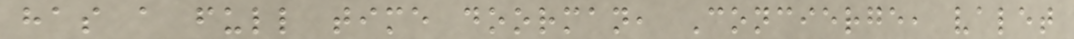has a full time doorman, Concierge, valet
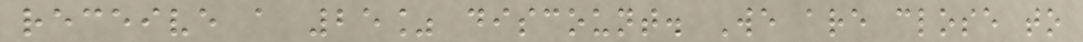receive a 25% discount. We are close to
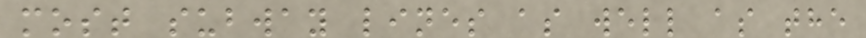most subway lines as well as the
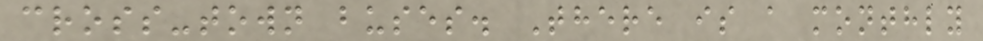cross-town buses. There is a monthly
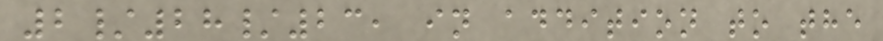2/28/23, in addition to the
